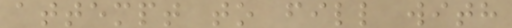attempt to fill with
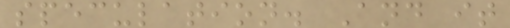speculation. And it
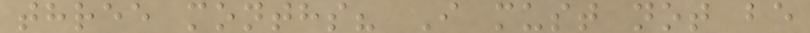three months? I must not be
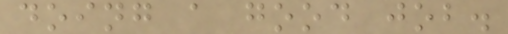doing a good job.
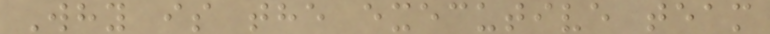Why is the executive team
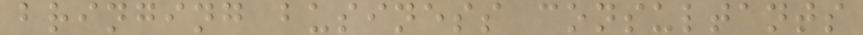bringing business consultants
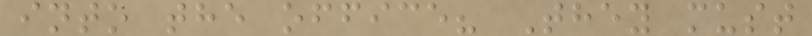into the office? They must
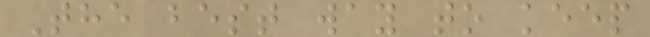The best way to keep
